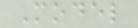Model
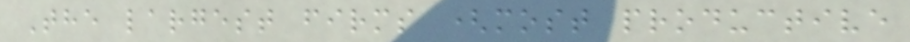The largest firms (most productive
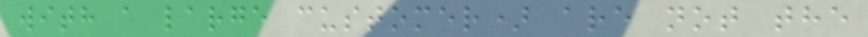with a large customer) are not the
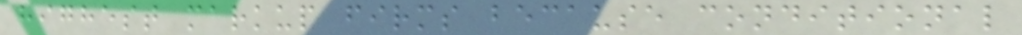highest markup firms because conditional
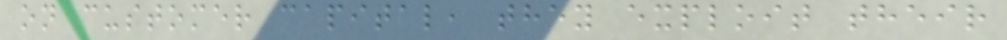on customer capital, they exploit their
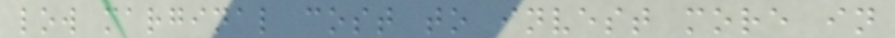low marginal cost to invest more in
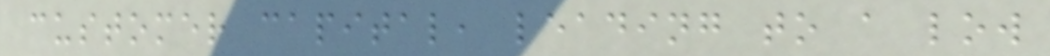customer capital, leading to a low
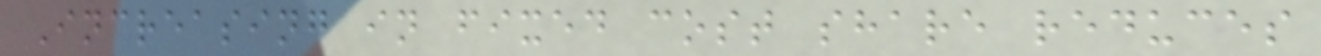Increasing in fixed cost share reduces
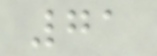71
